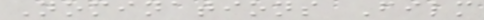Nominations Film
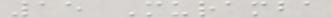15 Muramba
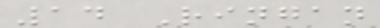14 Ringan
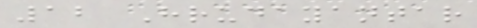12 Hrudayantar
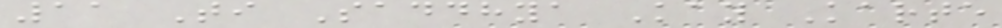11 Ti Saddhya Kay Karte
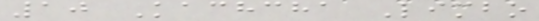10 Kachcha Limbo
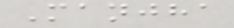Manjha
